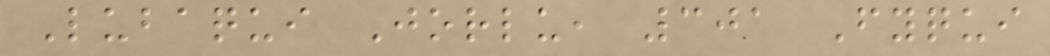Lubaqui Jorlu, 301 Fyqui
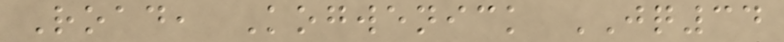Road, Kogwenick JQ34
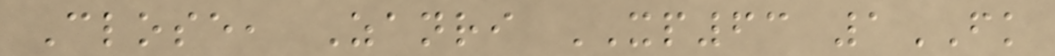Close, Zanri XP63 1FK
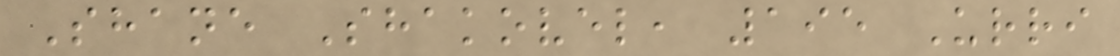Shane Shakovel, 195 Urri
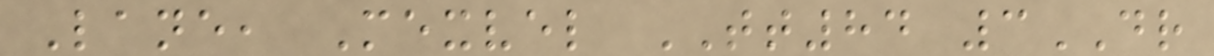Lane, Mexvel TT84 3DR
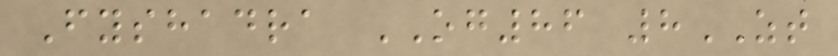Fyshadra OG86 8ZT
